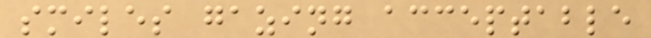smiles gazing acceptable
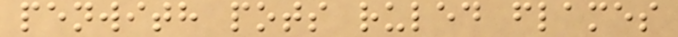penwith pots ruled flames
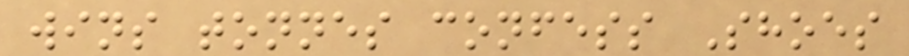wins tonnes confess Shoes
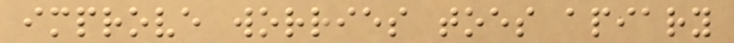improve worries toes apiary
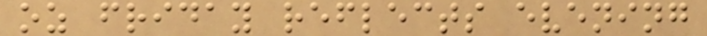oz friday reflects evening
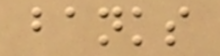banks
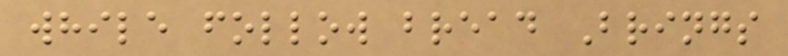while follow bread Brings
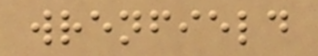wrenfield
